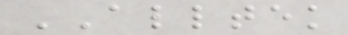ALLTEK
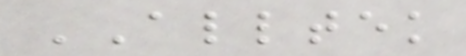ALLTEK
